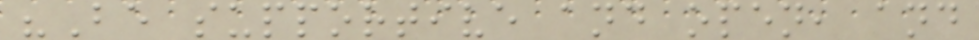"Be supportive and open, and
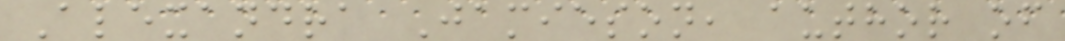Alexandra Jamieson, author of
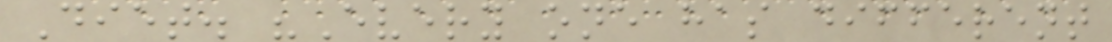Diet. "Every one has different
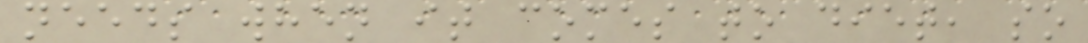needs when it comes to diet, so
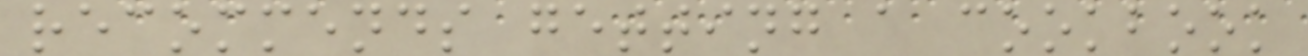recommends getting a cookbook
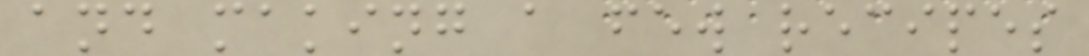and making a few recipes
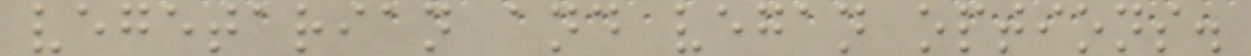vegetarian and vegan options.
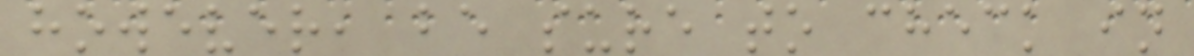however, be sure to check in
